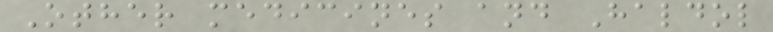Other medicines and Haldol
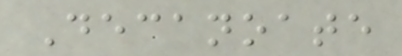Decanoate
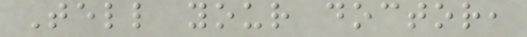Tell your doctor,
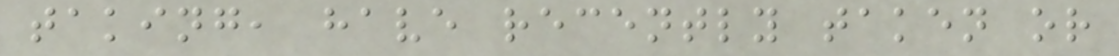taking, have recently taken or
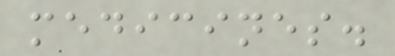medicines.
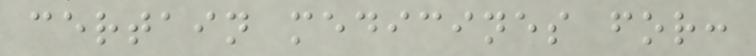certain medicines for:
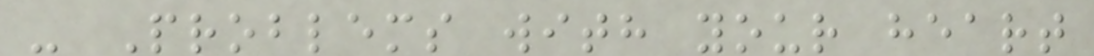- Problems with your heart
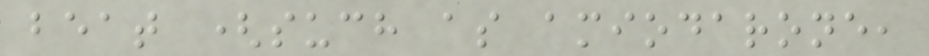beat (such as amiodarone,
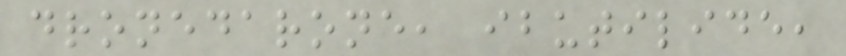dronedarone, ibutilide,
